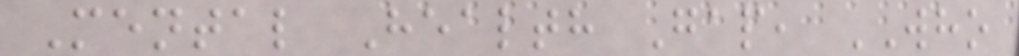Mental Health Gap, WHO
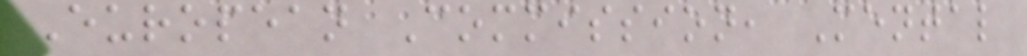European Commission, Mental
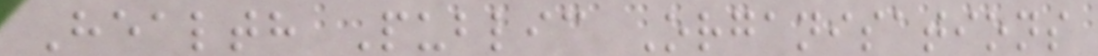Health Public Organisations
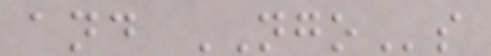and NGOs
